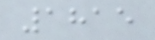1815
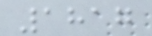1817
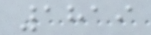1819
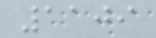1109
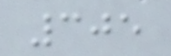305
